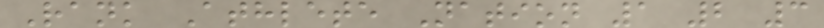Rank Athlete Nation 1 2 3
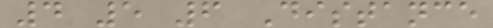4 5 6 Distance
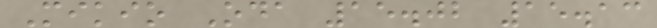Mikio Oda 15.02 15.13
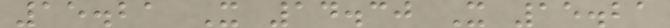15.21 X 14.30 X 15.21
